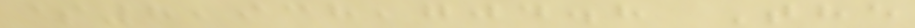$8,938,704.8 The
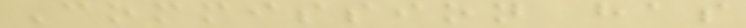Commission has
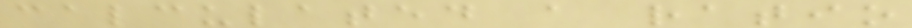calculated a ratio
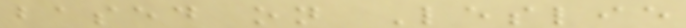based on Leslie
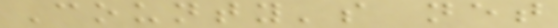County's net
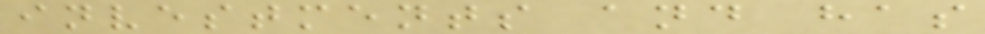investments and has
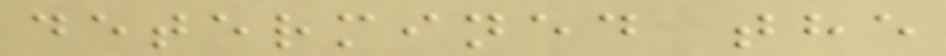determined the
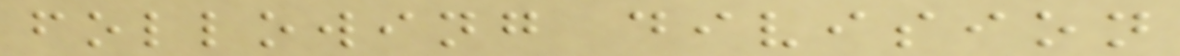following division
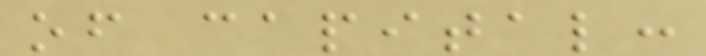of capital:
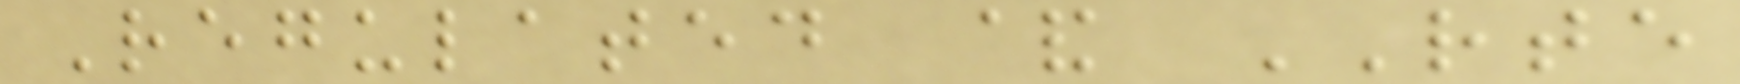Regulated & RTE
